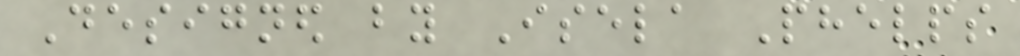Designed by Isela Phelps
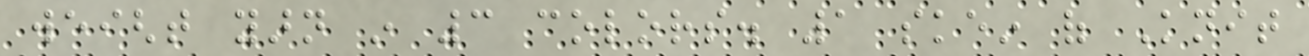weight yarn in 3 colors. 1 skein of Knit
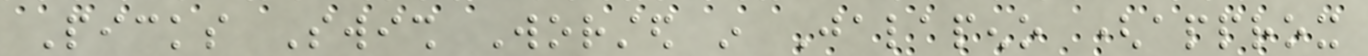Picks Swish Worsted in Jalapeno (approx
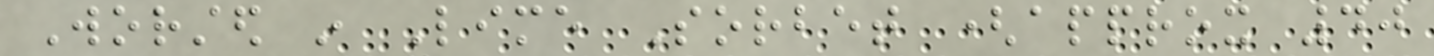Worsted in Lime Sorbet (approx 40
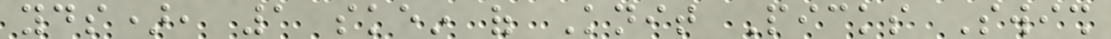yds), 1 skein of Knit Picks Swish
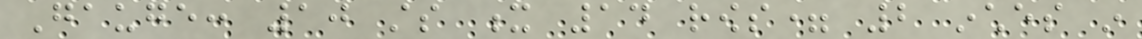Gauge: 10 sts x 14 rows= 2 inches in
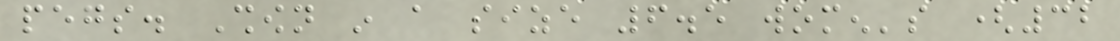pegs. Shown in a size 6.5 women's (32
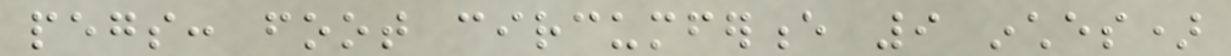pegs: foot circumference 9 inches)
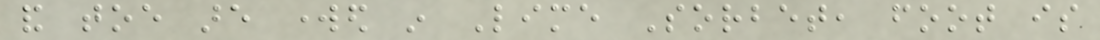and toe are worked in Lime Sorbet, foot is
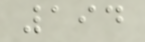194
